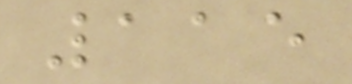115
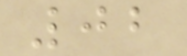02
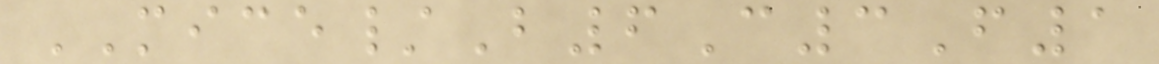MICE/B6C3F1
